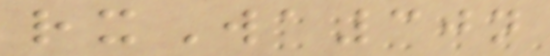rxWa30n
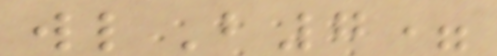wlB7=
